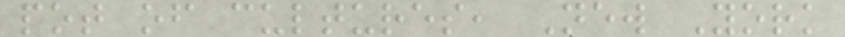pot of cultures, New York
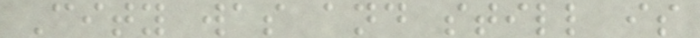City was and still is
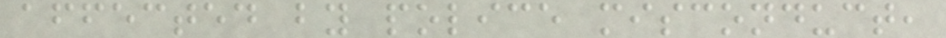affected by police misconduct,
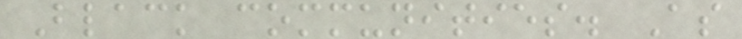Black communities. As
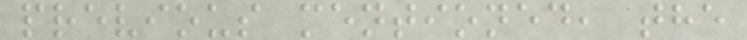previous mentioned, the
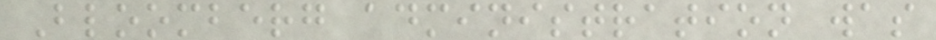Bloomberg administration was
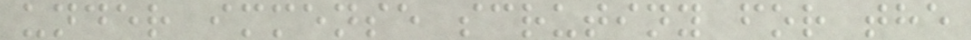under immense scrutiny for the
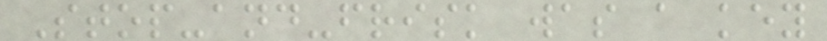Stop-and-frisk was a key
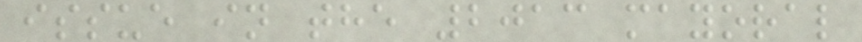issue in the 2013 mayoral
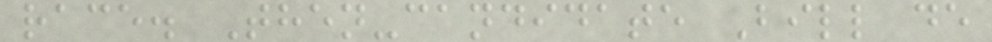race. Then-candidate Bill de
